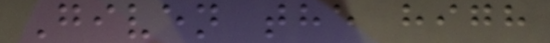Given the high
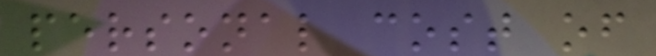personal cost of
